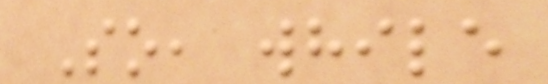So, while
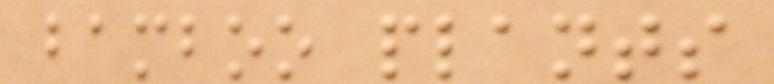bamboo plants
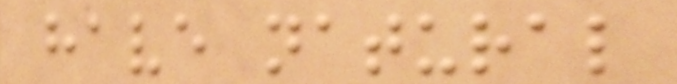have natural
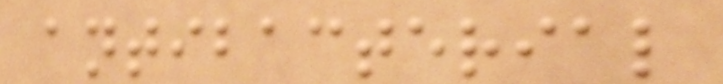antibacterial
